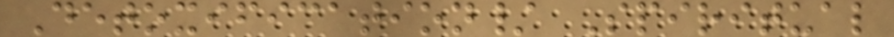Detoxification/ Spiritual
